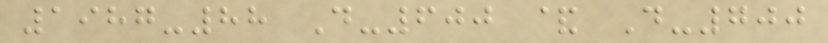1987-88 D-600 & D-700
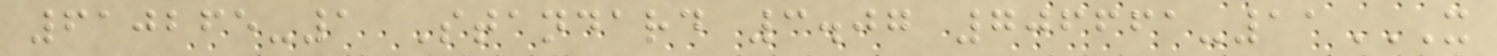610265-1 Standard 3.07 706661-11X
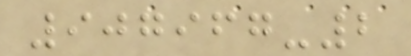907967-2
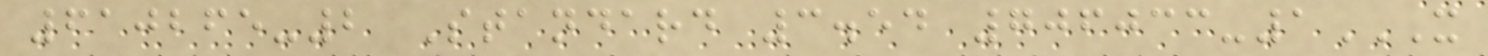610265-2 Standard 3.54 706033-1X
